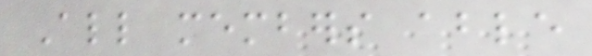All members able
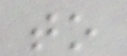to
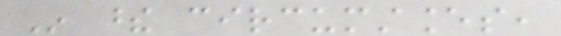In these circumstances,
